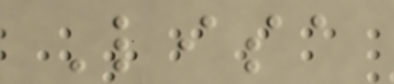Lisa
